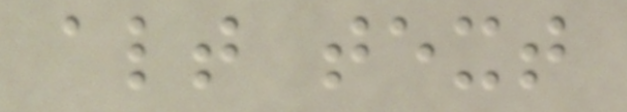alt text
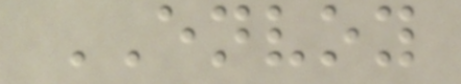ENVOY
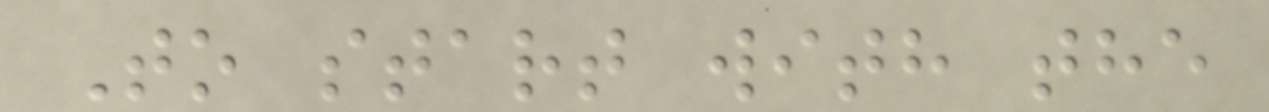To start with the
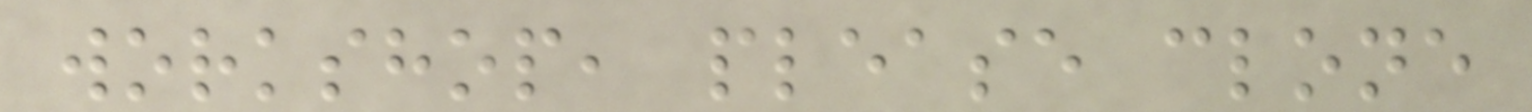workshop, please clone
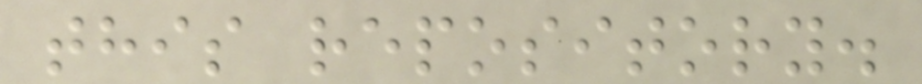this repository.
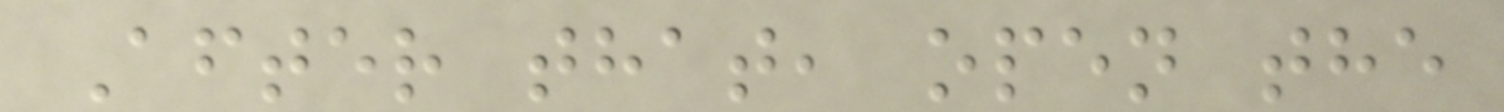After that, open the
